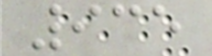935
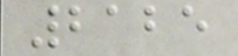2125
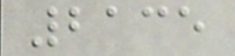2135
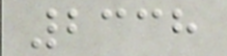2338
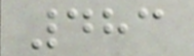483
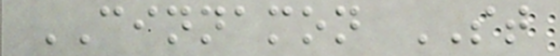CINNAMON ST
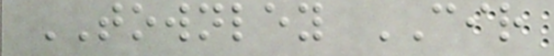TOWNLEY CIR
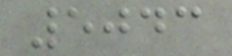5043
